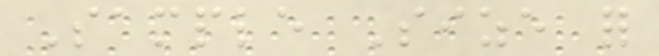Sample Size for
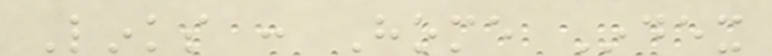Links : Home Index
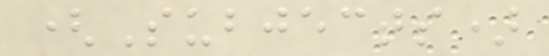(Subjects)
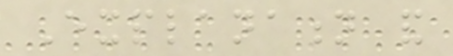Explanation and
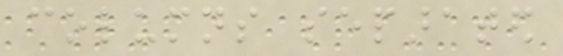columns separated
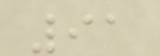91
